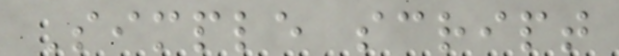Simple script
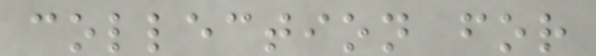collection for
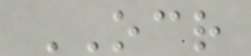OCR
